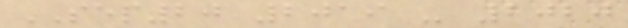SEP20 2019 - 2020
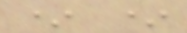* *
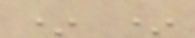* *
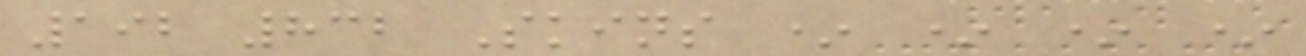192 832 Skins * * * *
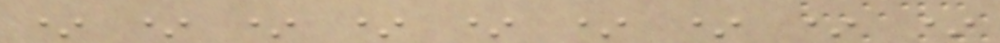* * * * * * * * *
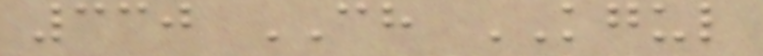330 CH KGUL
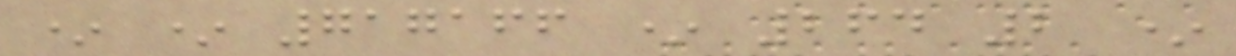* * 717166 * 264 2 *
